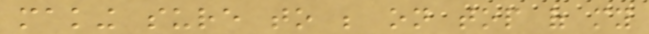making sure to be on top of my
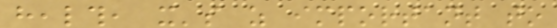health, it's as important to
